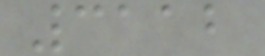3112
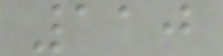110
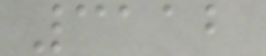3112
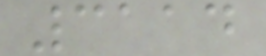3114
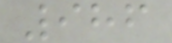986
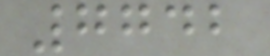7742
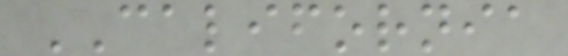CALIFORNIA
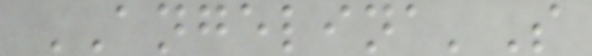ANGELINA'S
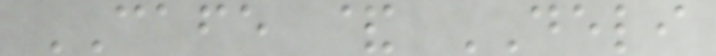CAFE & DELI
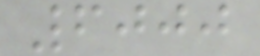6000
